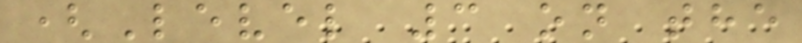(Level 3 on the
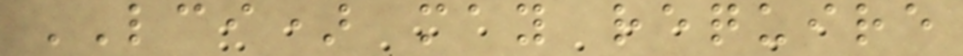LCI) may require
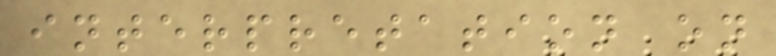interpretation on
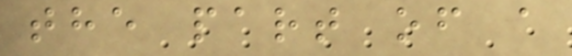the part of a
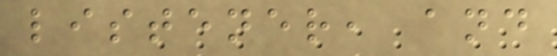listener, and
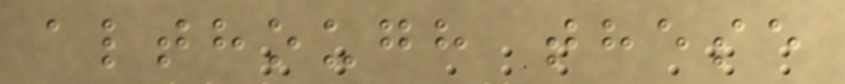although these
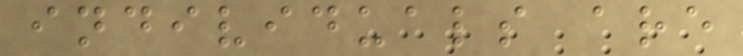individuals are
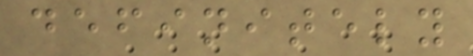definitely
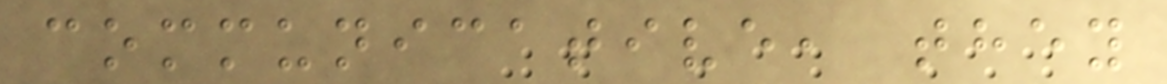communicative, they
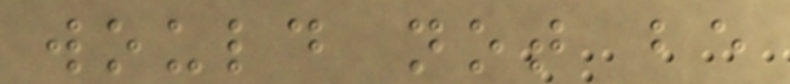would not be
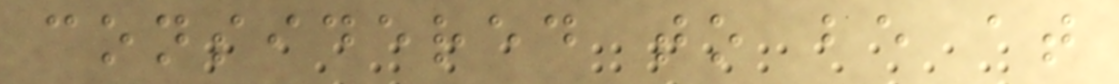considered to be at
